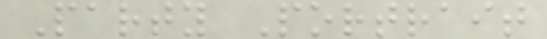Party Portrait
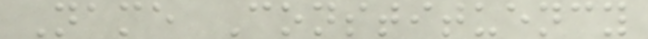Name Constituency
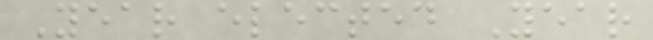Year elected Year
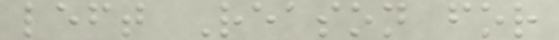left Reason for
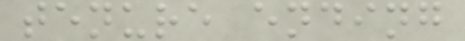tenure ending
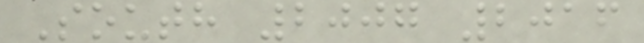South 2007 2016
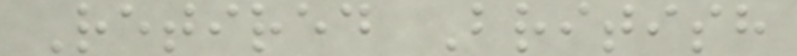Retired British
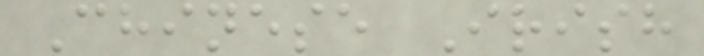Chinese Irish
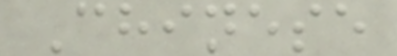Chinese
